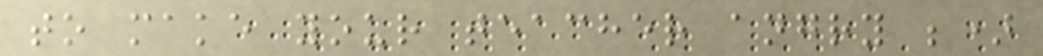to make your teacher angry ;)
